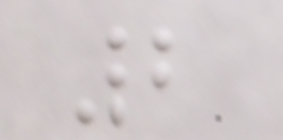2
